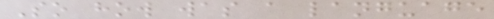So how was a language
